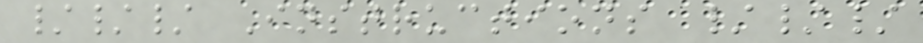/// Instructions ///
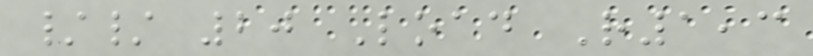// 20 Load R1,3
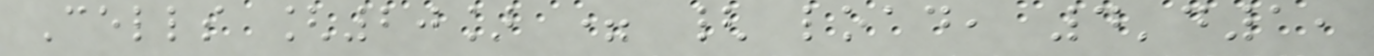Cells [20] = { load, 4'd1,
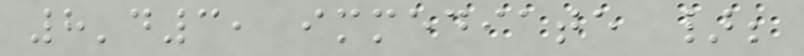8'd3, immediate };
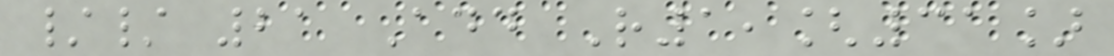// 21 Add R1,[31]
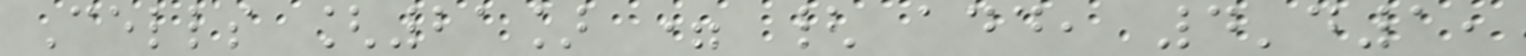Cells [21] = { add, 4'd1,
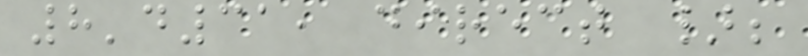8'd31, direct };
